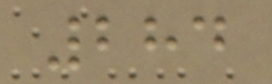284
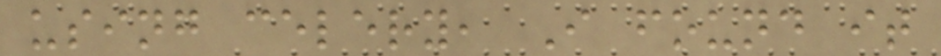using celery, I found it
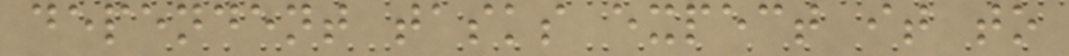dependent tasks expect it to
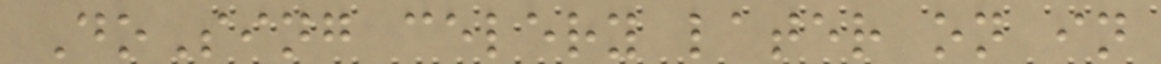DoSing celery later on in
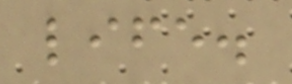life.
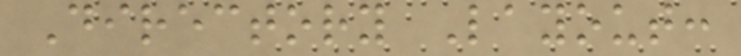Directory Layout:
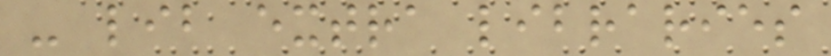- lib extra libraries
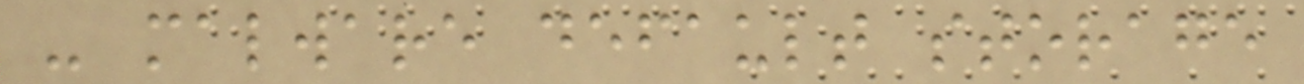- malware default storage
